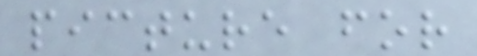picture for
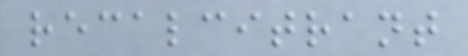recalcitrant
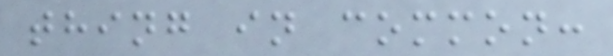thing in common:
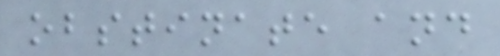obstinate and
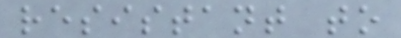resistant to
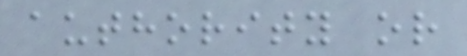authority or
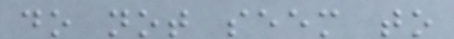do not seem to
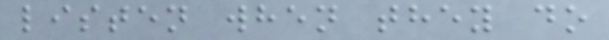listen when they do
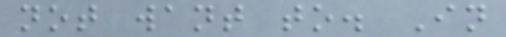not want to. In
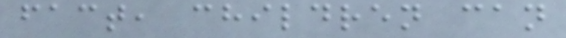fact, children can
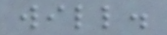will.
